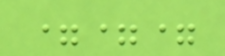===
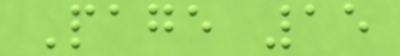Page 15
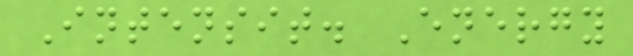Intensit. Energy
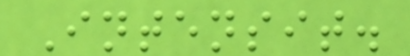Intensit.
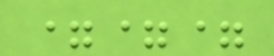===
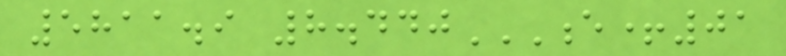5811.9 8.440E+01
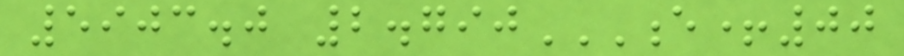5903.0 2.790E+00
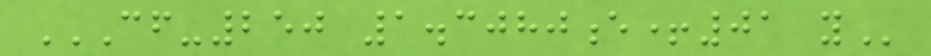CF-250 1.3080E+01 Y
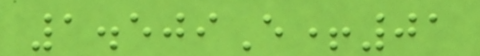1.509E+01
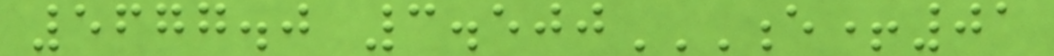5677.0 3.500E+01
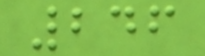246
